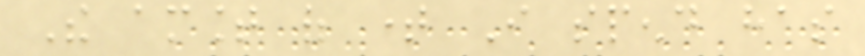The amount of time I spend has
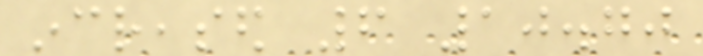increased 6 10.70
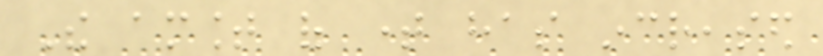The amount of time has increased
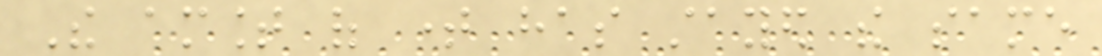The amount of time has stayed the same
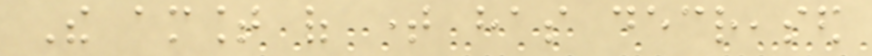The amount of time has decreased
